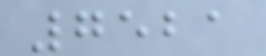7521
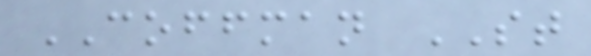COFFMAN ST
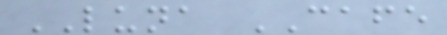LUNA CAFE
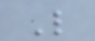L
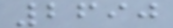2690
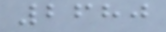2680
